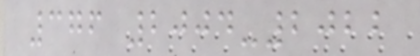376 2004-2022
